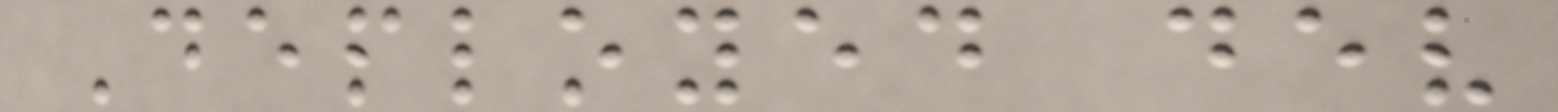Deployed dev
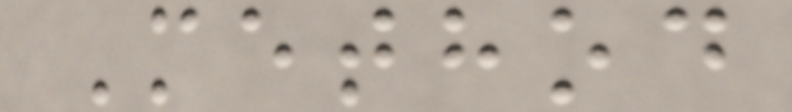Method
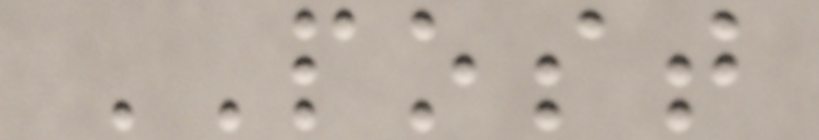POST
